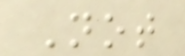Not
